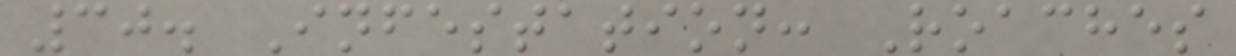30. Infestation: Roaches
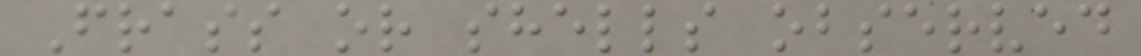Frass or shells observed
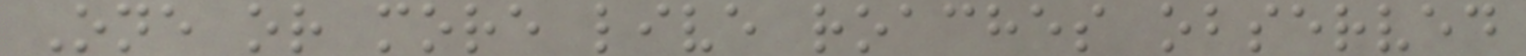One or more live roaches observed
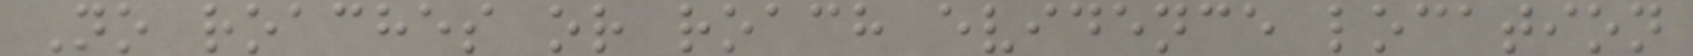No roaches or roach evidence location
